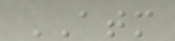ATM
